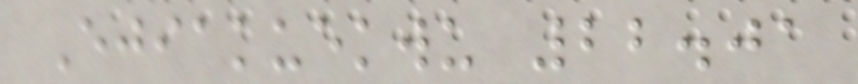Ejiakuekwu 22.01
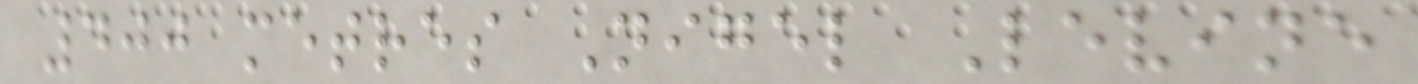400 metres Nigel Levine
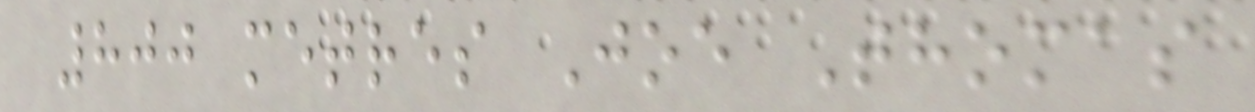800 metres Joe Thomas
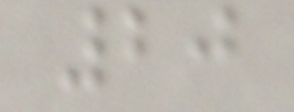20
